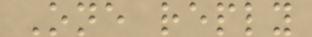One reply
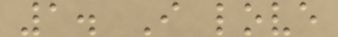1. I love
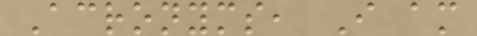Acronyms, I am
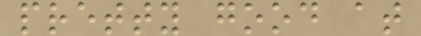pretty good at
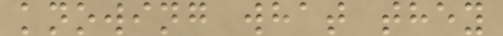knowing what they
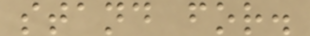stand for.
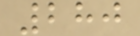280
